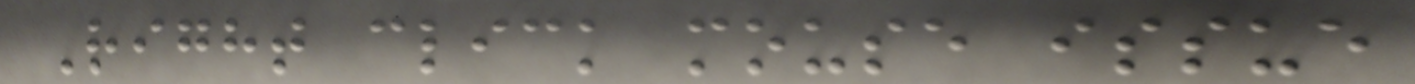Right click mouse issue
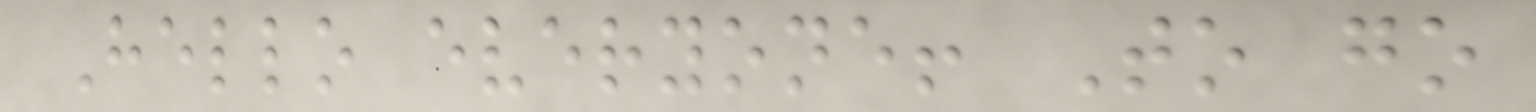Hello everyone! To go
